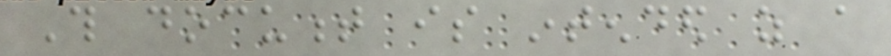This document is intended as a
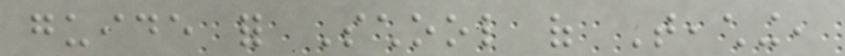guide for School of Teaching,
